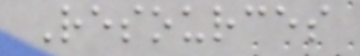Resources
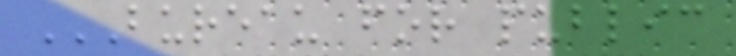BUREAU FOR PUBLIC
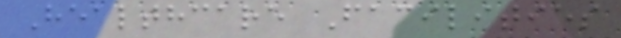Healthcare Facilities
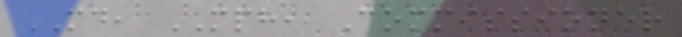MD, MPH, Commissioner
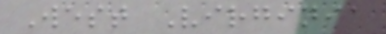West Virginia
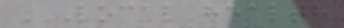LOCAL HEALTH
